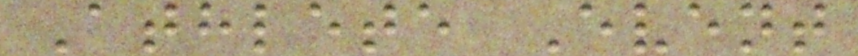Athlete Event
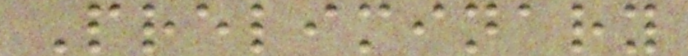Preliminary
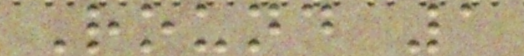Round 1
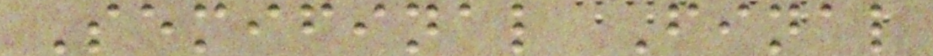Semifinal Final
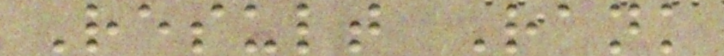Result Rank
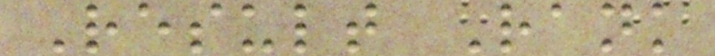Result Rank
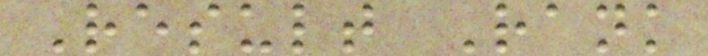Result Rank
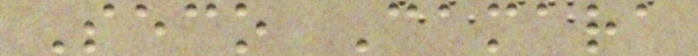Seco Camara
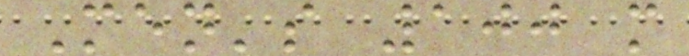Men's 100 m
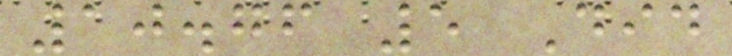10.76 5 Did
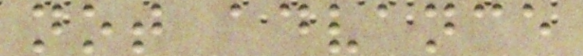not advance
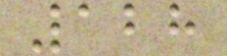128
